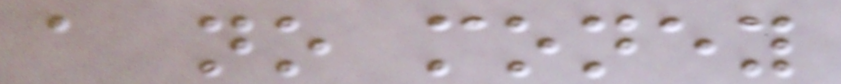a no money
